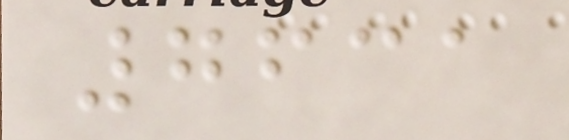7631
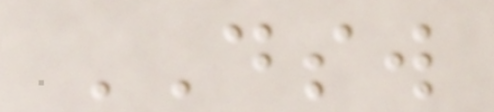DSW
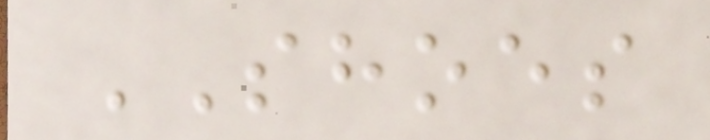SHOES
